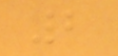2
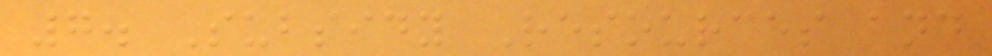7. Subsidy Resources and
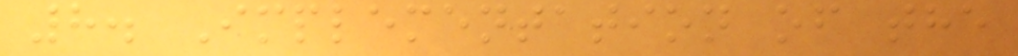8. Implementation of the
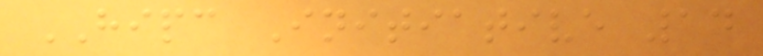HIPC Initiative 14
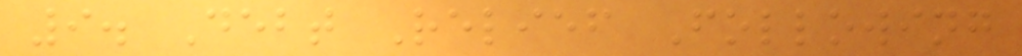9. Debt Relief Following
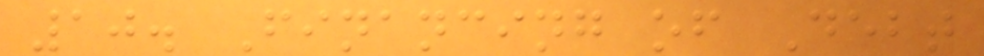10. Financing of Debt
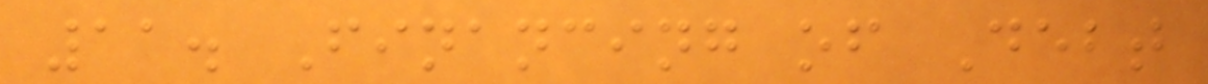11. Financing of Debt
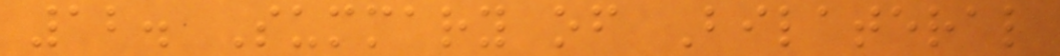12. Summary of Bilateral
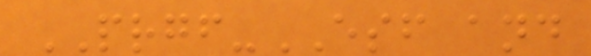PRGF-ESF and
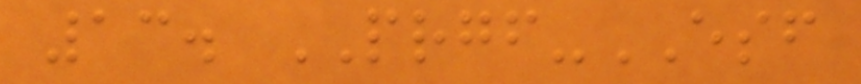13. PRGF-ESF
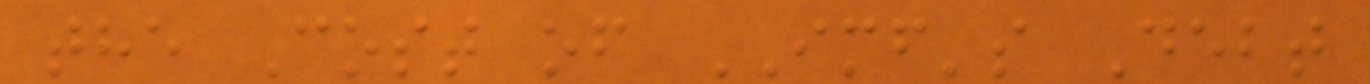the Cost of IMF's Debt
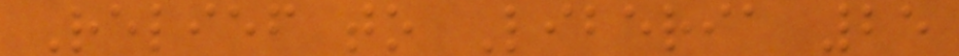Relief to Liberia 25
